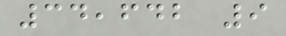34,642 9
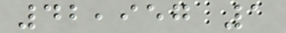42,957 1
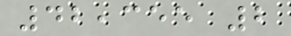42,355 2
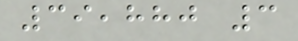39,880 3
